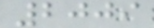2009
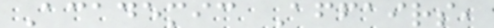Academic Affairs,
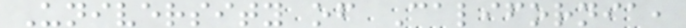University of California,
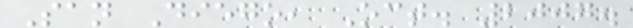San Diego, Oct. 2007.
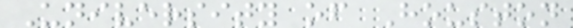University of Houston
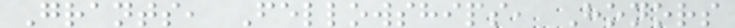Grants, Fellowships, Honors
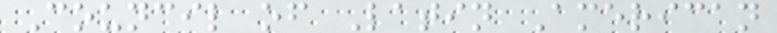Council of Latin American
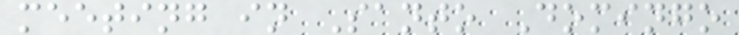meeting in Santo Domingo
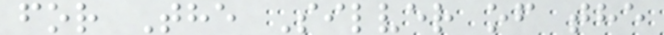for The Silver of the
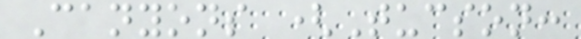Canyons (Tucson:
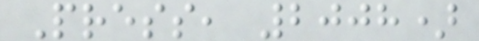Press, 2008)
